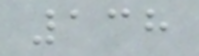138
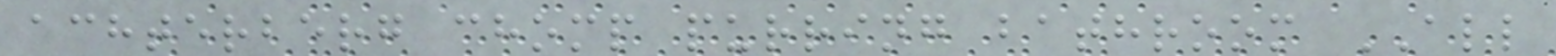achterberg chomp purring bathroom ALL
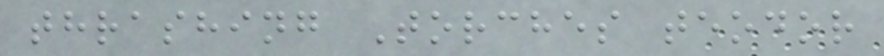thrashing Torches teodor
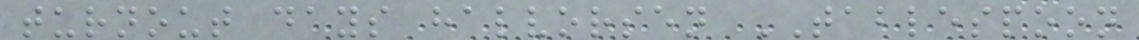turnout days halvorsen TABLESPOON
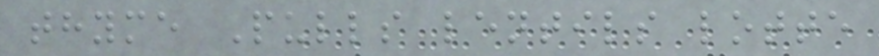thyme Pulls lentils lotte
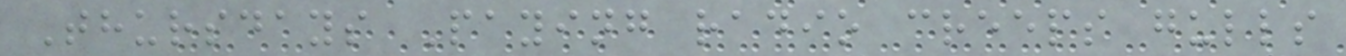Thursdays Paying radio creeps gulls
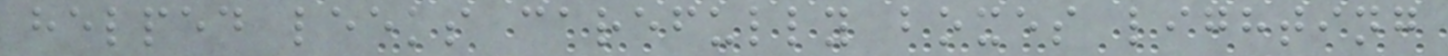helped leeks carefully boxes lighting
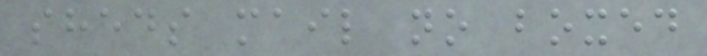sheds mail no boxed
